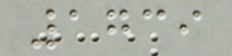1739
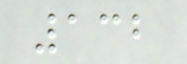132
